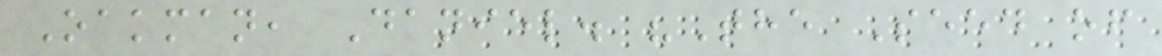Oakman, Daniel. "The Seed of
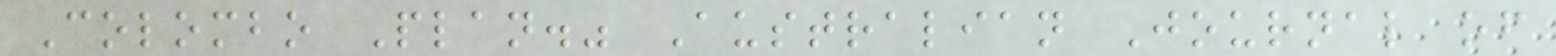Colombo Plan." Australian Journal of
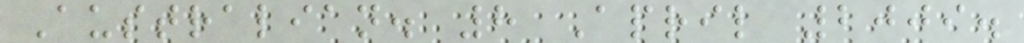Australian. 8 April 2009.
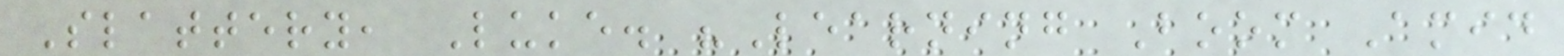Slattery, Luke. "Learning Boom Amid
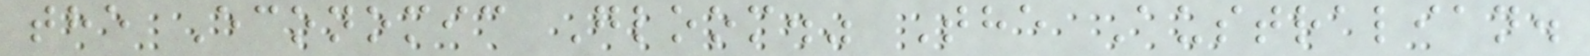the Economic Gloom." The Australian.
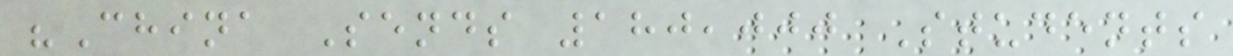"China Sends 180,000 Students
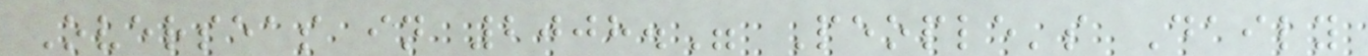Overseas in 2008." People's Daily
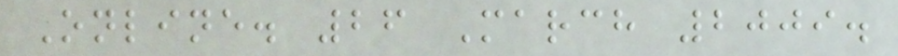Online. 26 March 2009.
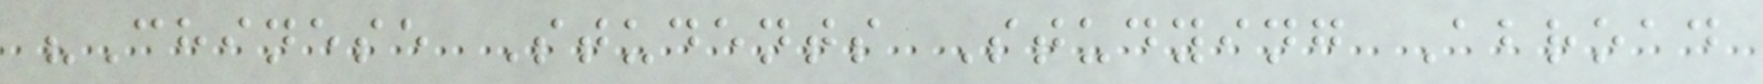"Chinese Students Studying Abroad
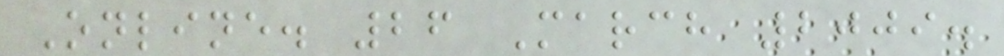Online. 26 March 2009.
